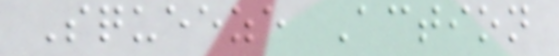Squeeze Action
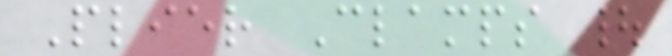Plier Clamps |
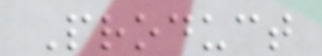Product
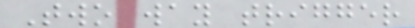Two way trigger
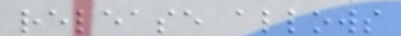release allows
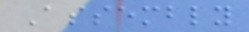Assembly
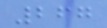267
